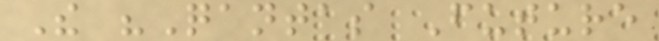The "Qantas Future
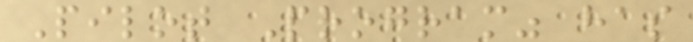Pilot Program" has
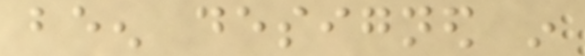been designed in
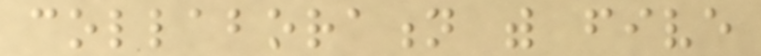collaboration with five
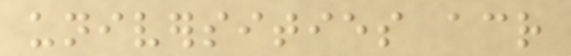universities across
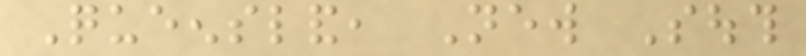Queensland, New South
